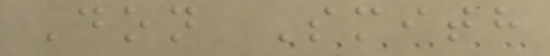Don Smith
